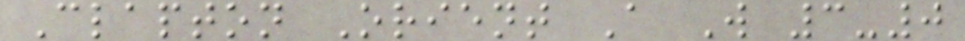Clapton Orient A W 3-0
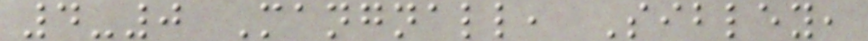4-0 Mangnall, Sibley,
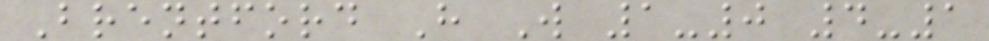Brentford H W 1-0 4-1
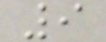9
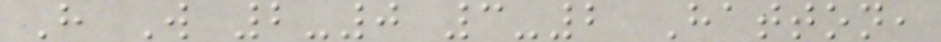H W 2-0 3-2 Hatton,
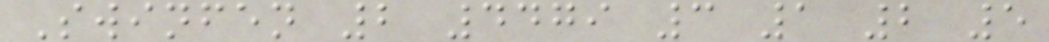Swinfen 2 4479 3 1 2 5
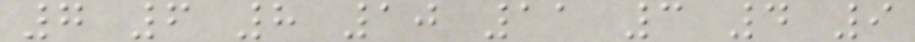7 6 8 10 11 3 4 9
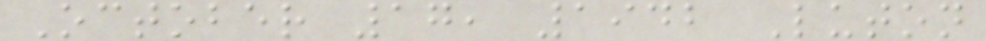October 17, 1942 Luton
